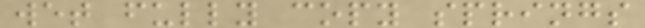wet fully copy springs
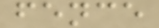fence
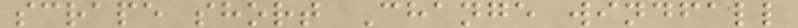scrape short Change windfall
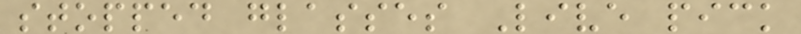stopped glasses Live pick
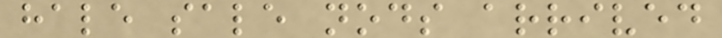hale sale nods arrived
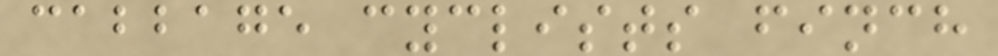cabbage cyclists finch
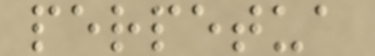perpetua
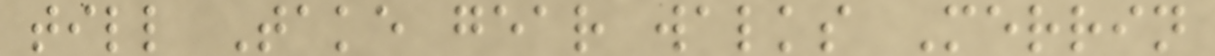till Take gear walks Merrin
